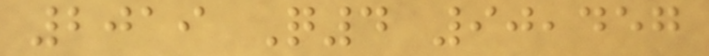2019 Q4 90,457
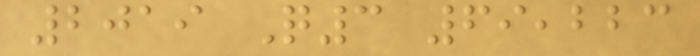2019 Q3 69,223
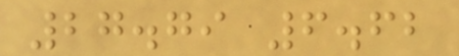27.79 6.62
